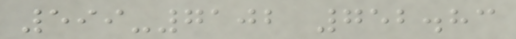599-7102 752.83
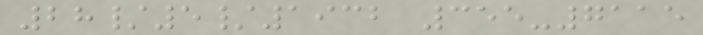28/5/1932 355-7115
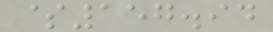$157.94
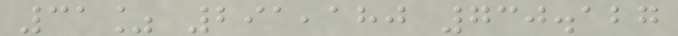31% 291,180 730.127
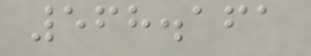568.161
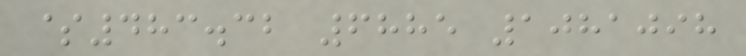$483.32 6885 1081098
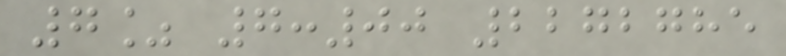7% 7:00 2272785
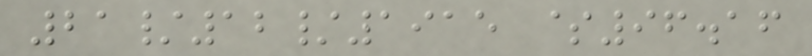21/12/1915 $96.16
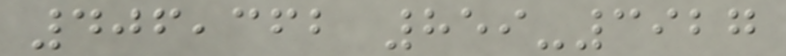406,362 859-3927
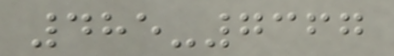485-7367
